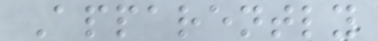Apparently
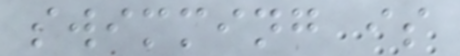swimming is
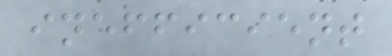inefficient
